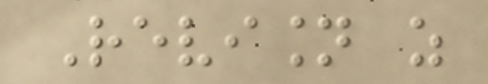Revision as
